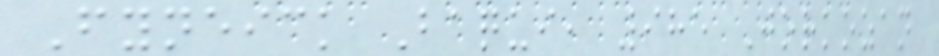Fyneick Baqui, 985 Jorkozan
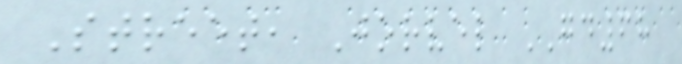Street, Jorvel GD68
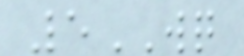5WQ
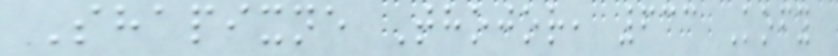Shapixne Thojor, 633 Kofy
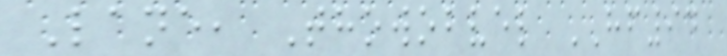Lane, Thowobvel HF94
